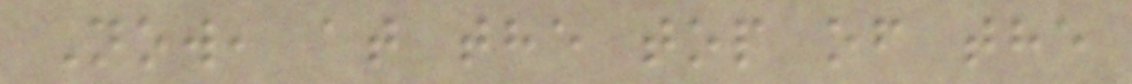Now, at the top of the
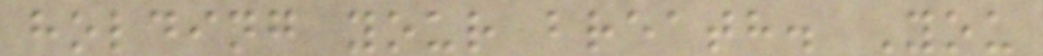holding your breath. You
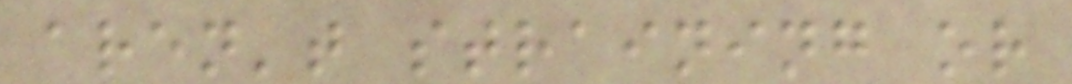aren't straining or
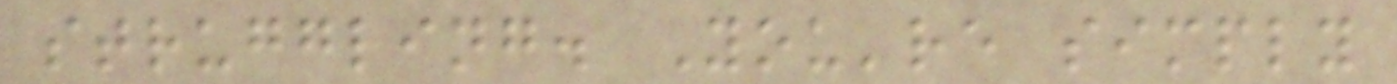struggling. You're simply
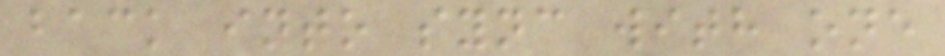back into sync with one
